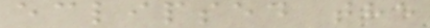eclipsed the
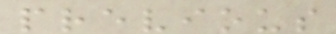previous
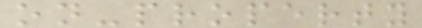on-property
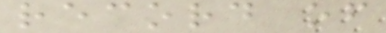record of
